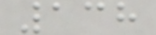138
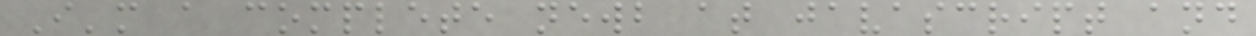I'm a complete newb at javascript and
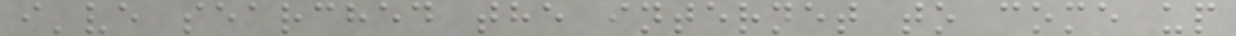i've searched the internet to come up
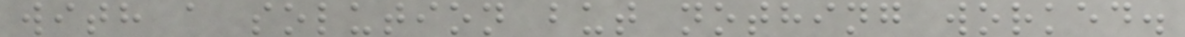with a solution but nothing worked.
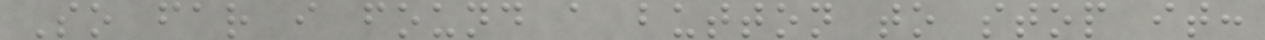So far i found a button to stop it:
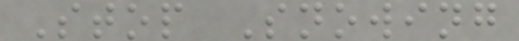Stop Snowing
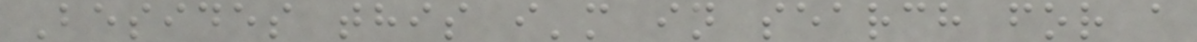Besides this i'm in search for a
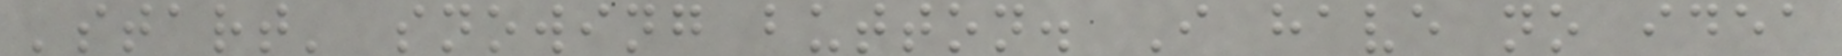'start' snowing button. I have no idea
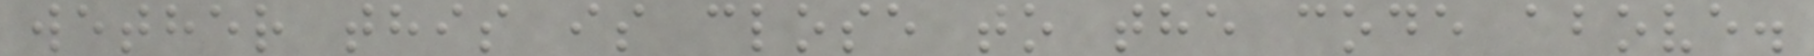wether this is close to the code above.
